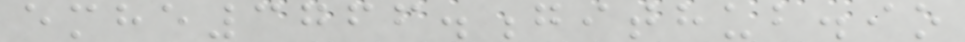emhe3766.github.io
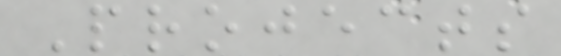Projects
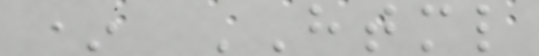* HTML
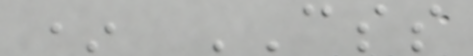* CSS
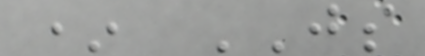* JS
